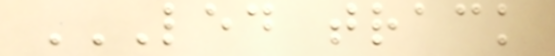LED TRACK
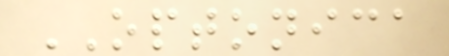OPTONICA
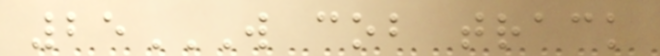25W COB TRACK
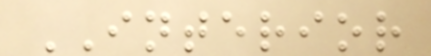INTERIOR
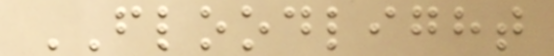FLOODLIGHT
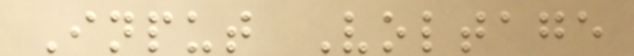Input Voltage
